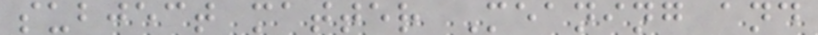subject matter Meaning and
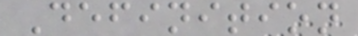Definition
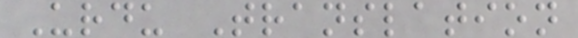Urdu Translation
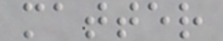matter
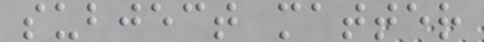subject matter
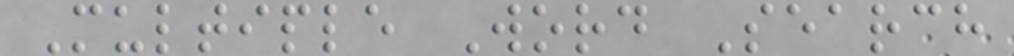Multiple Word Search
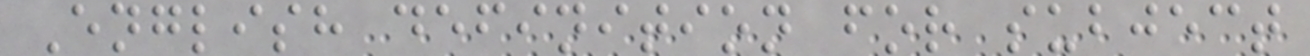English definition for subject
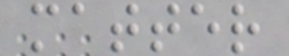matter
